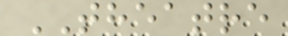THEATRE
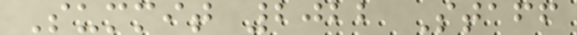Summit 2022 Staff
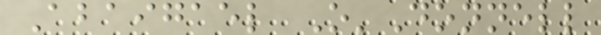Abaigael O'Donnell
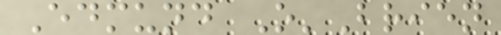Edmund O'Brien
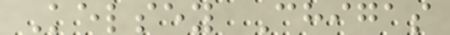Kelsey Chigas
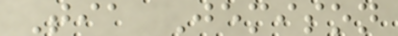Tia Jemison
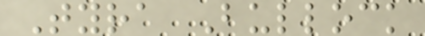Tyra Bullock
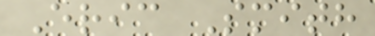Eric Smith
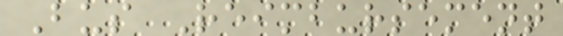Bus Reimbursement
